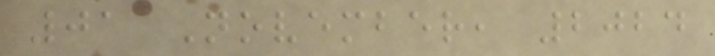01 November, 2024
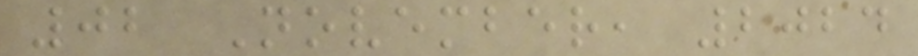02 November, 2024
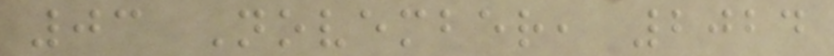03 November, 2024
